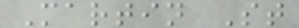Martin St
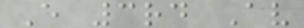E 3rd Av
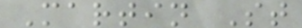Martin St
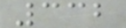332
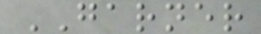GARNER
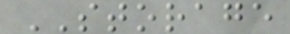STORAGE
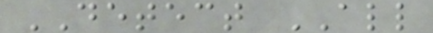DETECT ALL
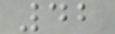42
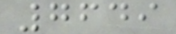7649
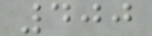400
